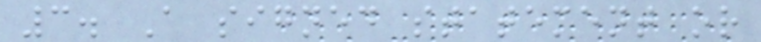3. A signed statement or
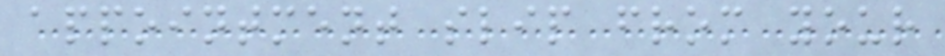appointment slip from your
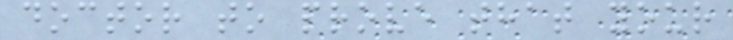doctor to prove that your
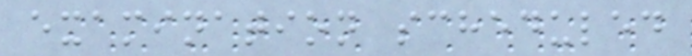examination scheduled
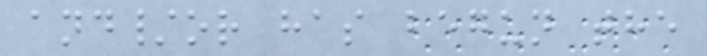and/or has begun the
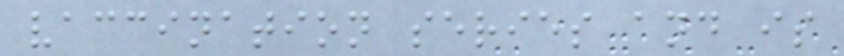vaccination series and is
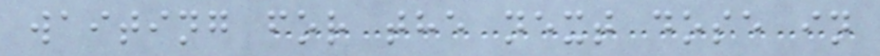waiting for the next dose in
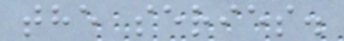the series.
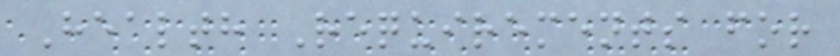Health Requirements for
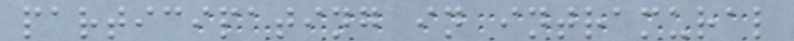participating in intramural
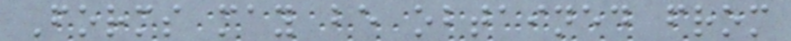Forms may be obtained from
